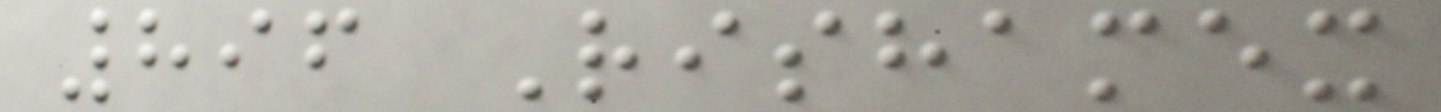896 Rishamex
